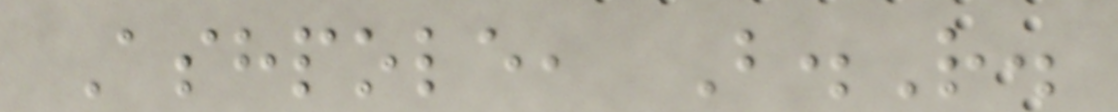Ashpole, B.R.
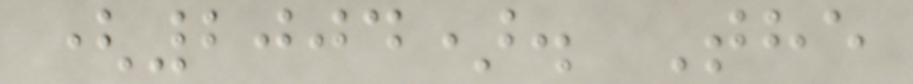(2004). The
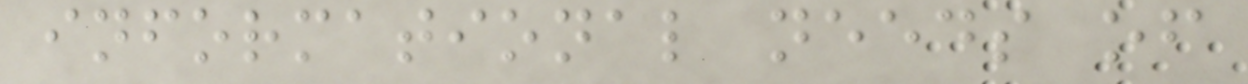informational needs of
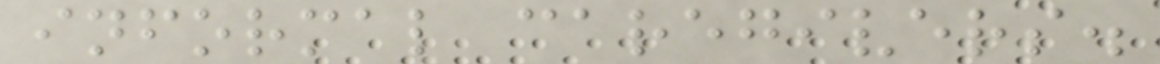informal caregivers.
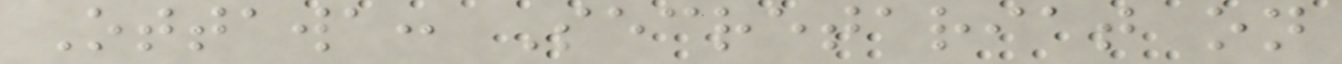Ottawa: Secretariat on
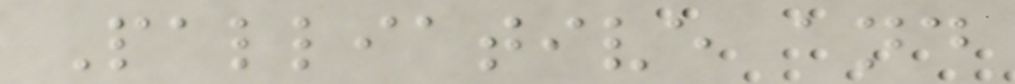Palliative and
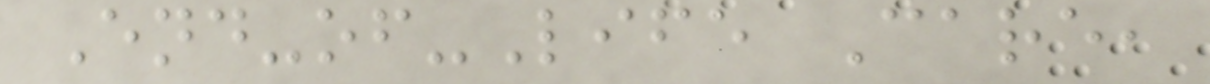End-of-Life Care,
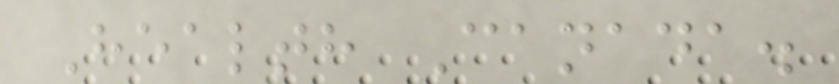Health Canada.
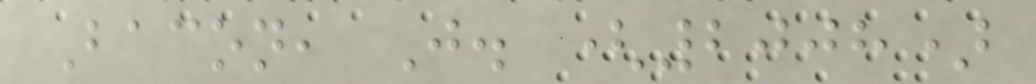Bacon, J. (2008)
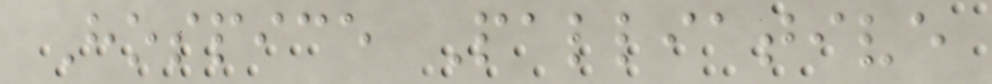Hospice Palliative
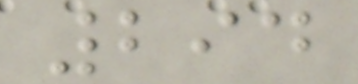294
